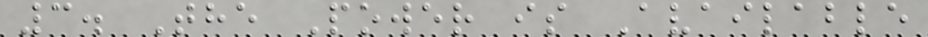3. The Power is Available
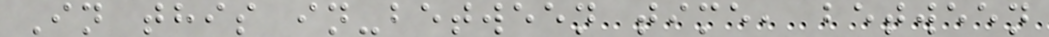In this in-between time, between
